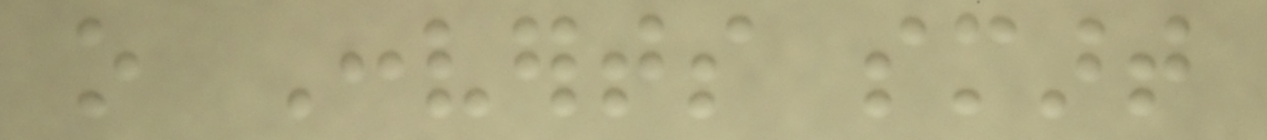o Converts smart
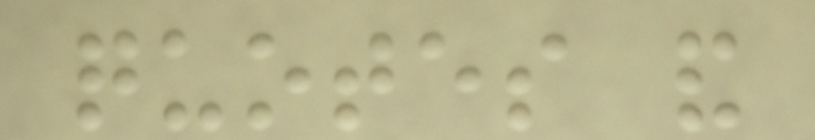quotes and
